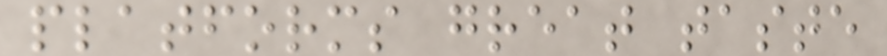platforms great taste
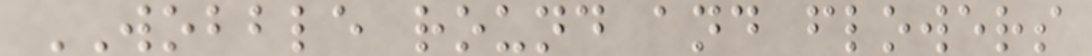WOBBLE round and flowers
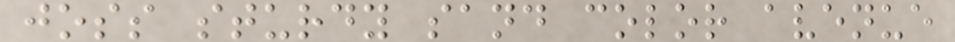joss sturdy sand color avenue
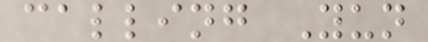calling Yun
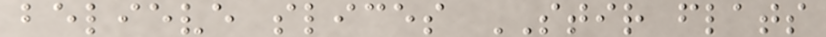believe slices STIR flats
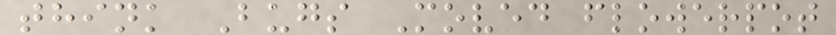think Bugs Moved flowerpot
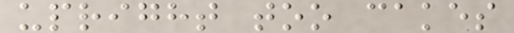upright too cakes
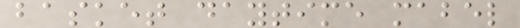basket daytime mabel
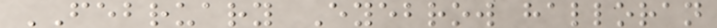FEBRUARY Eyebrow halloran
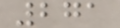271
